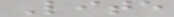Lite
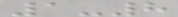1-8
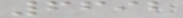6692
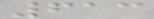613
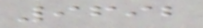9692
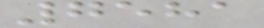7581
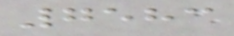7583
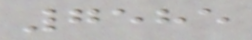7585
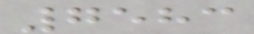7583
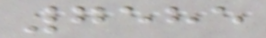7585
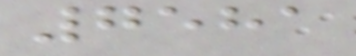7581
